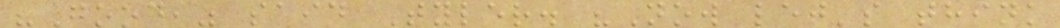"Good," said Tyler. "Now let's think
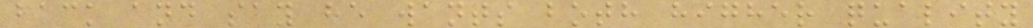back and say he wants both higher quality
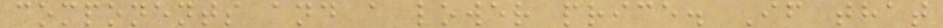components and a lower price. If that
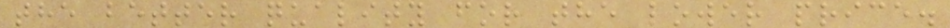the better quality for the lower price.
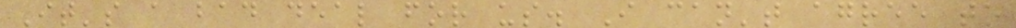It's a bad deal for us. I can't agree to
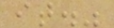it."
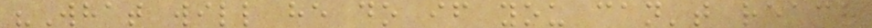"What will he do if you can't reach
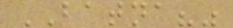BATNA?"
